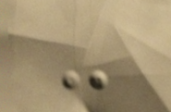-
